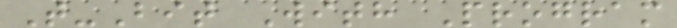T-Bit With Program
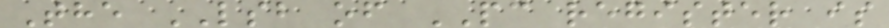The LSB of PC register is
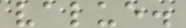value.
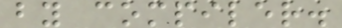by compiler.
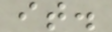it.
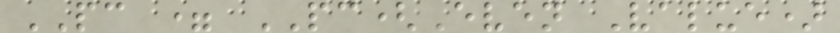PC = PC(Even Value)
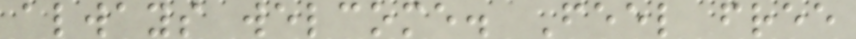always welcome. Feel free
